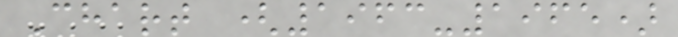Chart (1963-1965)
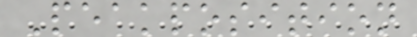Peakposition
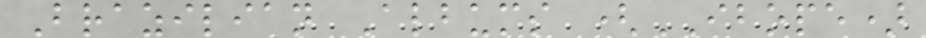Brazilian Albums (IBOPE)
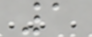1
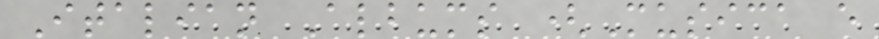Italian Albums (Musica e
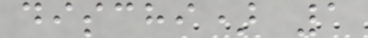dischi) 1
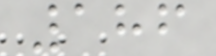186
